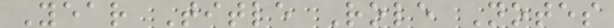Year Title Role Notes
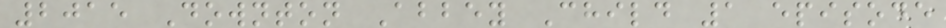2015 Downton Abbey Child 1 episode
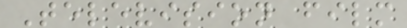Television film
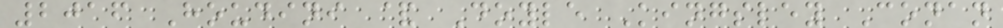2016 Houdini & Doyle Kingsley Conan
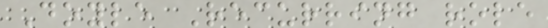Doyle Recurring role
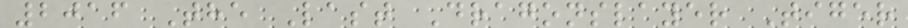2016 The Last Dragonslayer Tiger
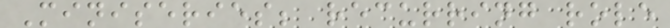Miniseries; recurring role
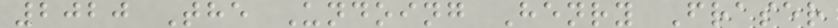2020 The Undoing Henry Fraser
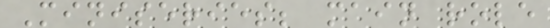Miniseries; main role
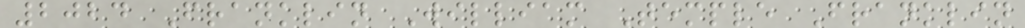2024 Franklin William Temple Franklin
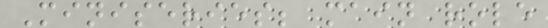Miniseries; main role
